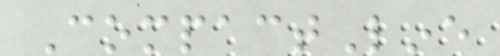CompactLine
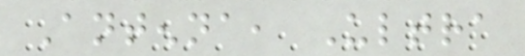Antenna, Ultra
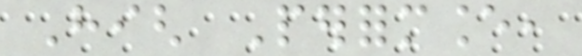High Performance,
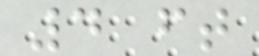4 ft
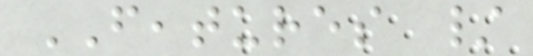FEATURES /
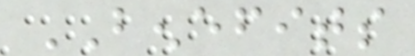BENEFITS
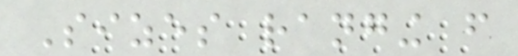Sizes ranging from
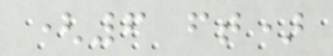(6 ft)
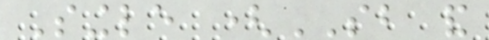Single (SB and
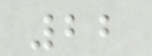22
